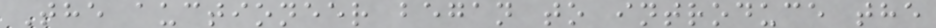The auctioneer began to introduce the
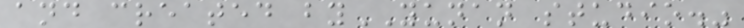and created byYUNAN studio."
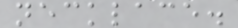necklace.
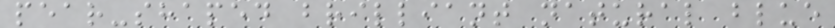pear-shaped brilliant natural blue
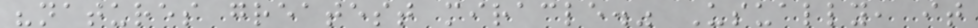"natures greatest miracle." Usually, it
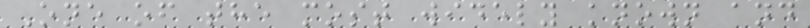One of the most widely known and
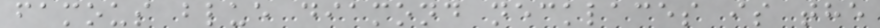famous blue diamond necklaces is the
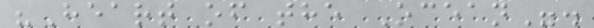"Heart of the Ocean".
